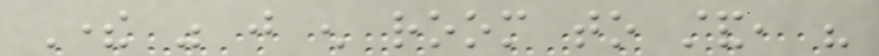There was just enough room to stand, his
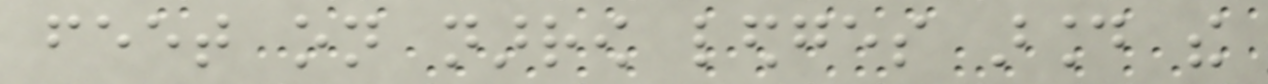feet on narrow ledges around the
